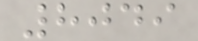8049
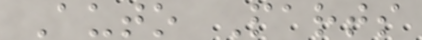Auto Parts
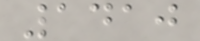1410
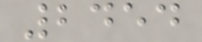2454
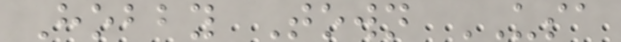Hobby Town USA
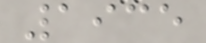1935
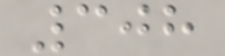308
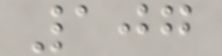107
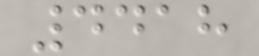4418
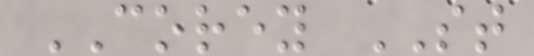COREY ST
